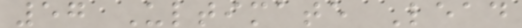57 Ultimate Lead
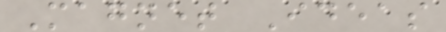Magnet Ideas
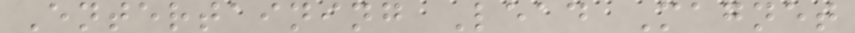Entertaining Lead Magnet
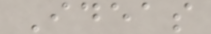Ideas
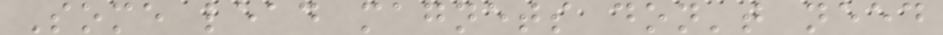Some lead magnets don't need
